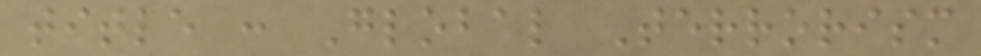title : Global Terrorism
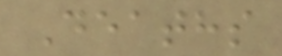Deaths
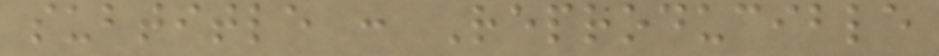subtitle : Reproducible
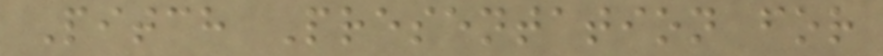Pitch Presentation for
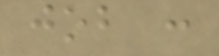job :
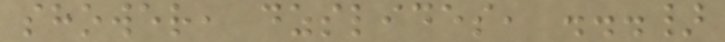shower, dzslides, ...}
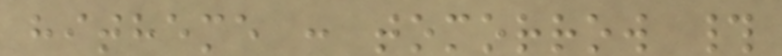hitheme : tomorrow #
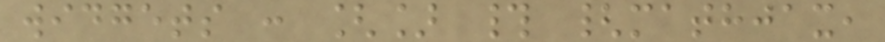widgets : [] # {mathjax,
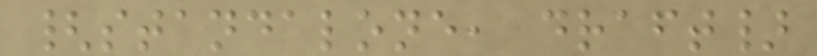{standalone, draft}
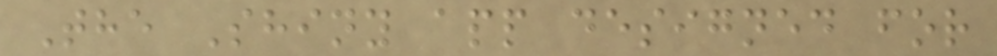The Shiny app designed for
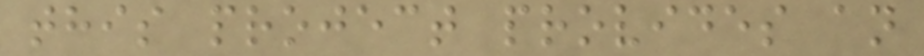this project provides an
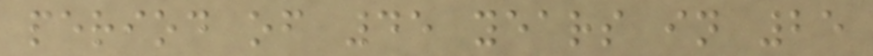period of 45 years in 25
